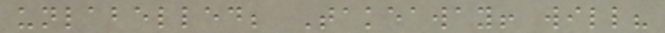unlabelled; Takeaway! will?
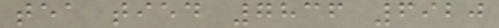tea tied 7836 6920
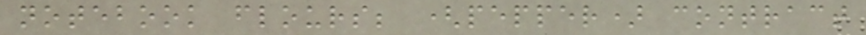notebook flours; (pepper) contract
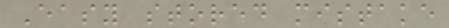Easy stored mistake
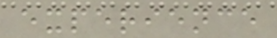experience
